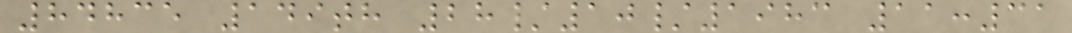84835 149th 28/10/1983 11:31
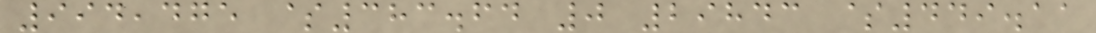994,475 $383.64 0 29843 $449.11
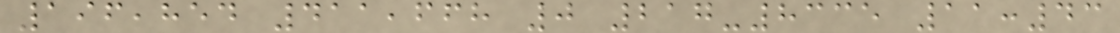196,854 411,668 0 217-8335 11:43
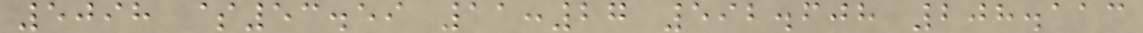5098 $53.59 11:27 592.608 208.113
